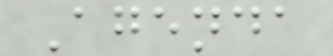Agenda
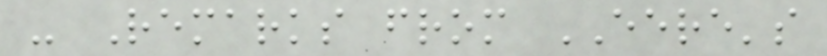- Remarks from EERE's
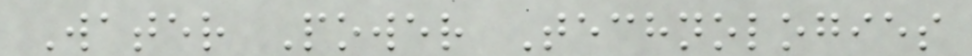Water Power Technologies
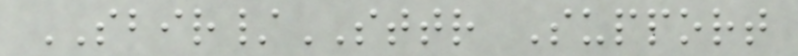SBIR/STTR Support
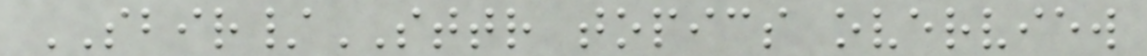SBIR/STTR topics overview
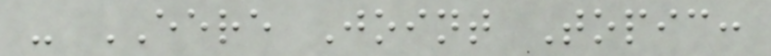- EERE Joint Topic:
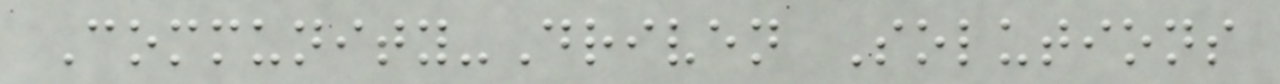Community-Driven Solutions
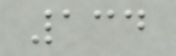134
